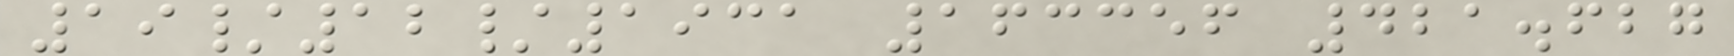19/12/1931 163356 421.627
